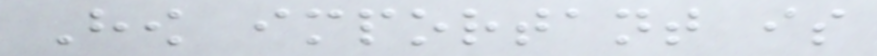How important is
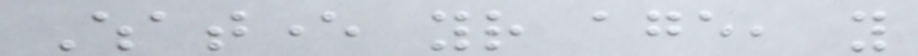Whatever your age, you
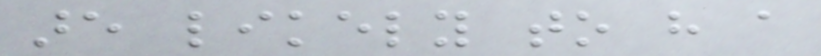are likely to have a
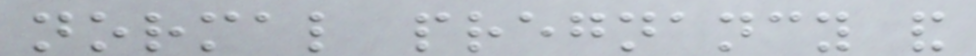normal pregnancy and
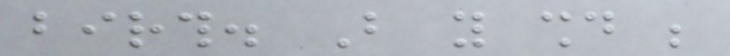birth. But you should be
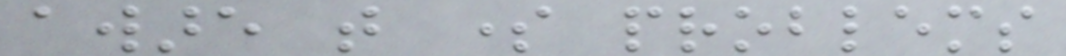aware that some problems
